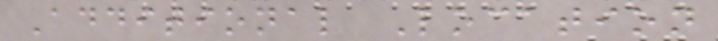Additional Location
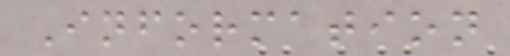Information
